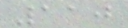110
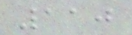110
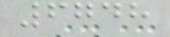6748
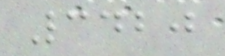3420
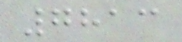7813
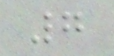7
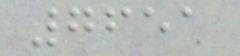7651
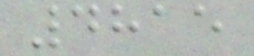4815
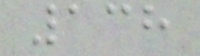138
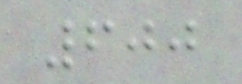600
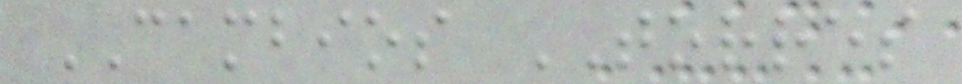CAMBIOS TORRES
